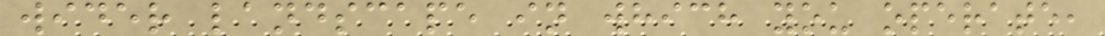wider landscape in which you operate,
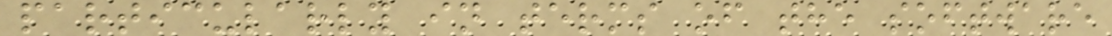particularly in terms of the software
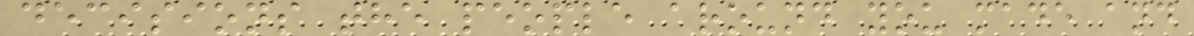decisions the people around you made and
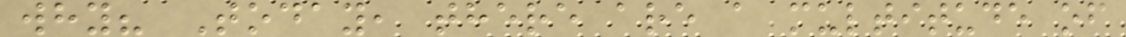why? Today, there are a multitude of
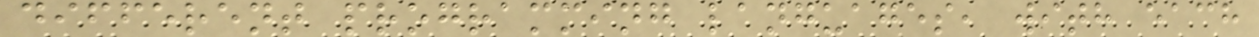different programming languages, with each
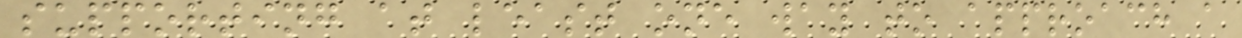supporting at least one way to approach a
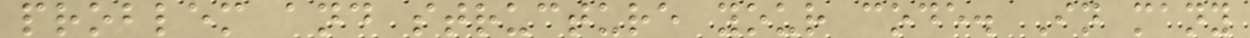problem and structure your code. In many
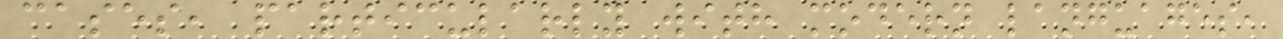cases, particularly with modern languages,
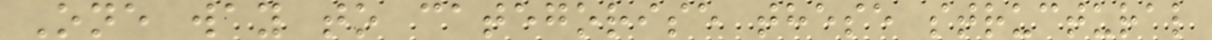One way to categorise these structural
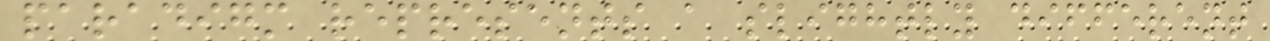paradigm represents a slightly different
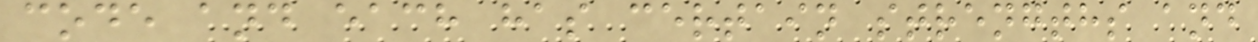code and each has certain strengths and
